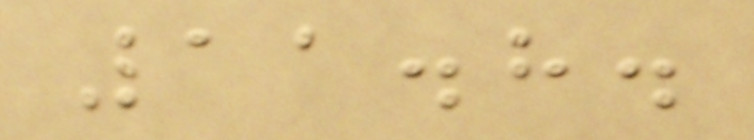11.8.
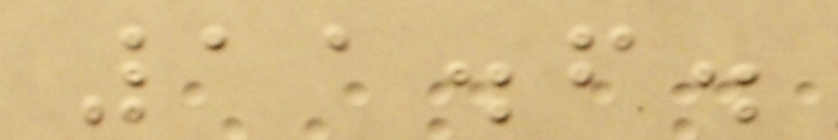11.6.
